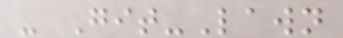- Git-Lawn
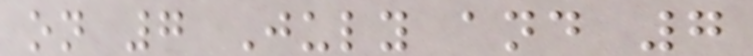on 7 July and 7
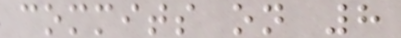commits on 8
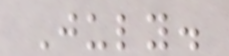July.
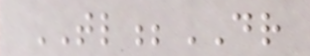TL;DR
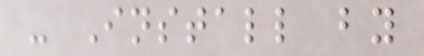- Install by
